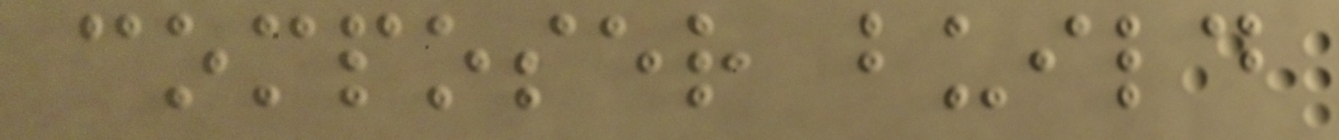composer build
